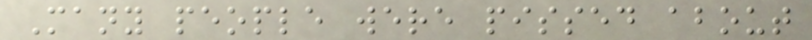Many people were pissed about
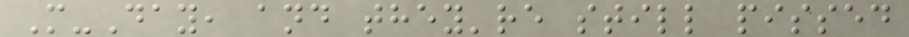M-Day, and they're still pissed
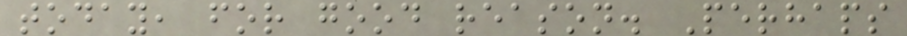today, for good reason. Perhaps
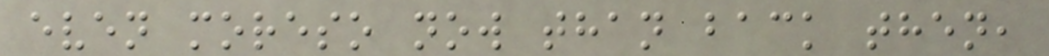even moreso now than back then,
